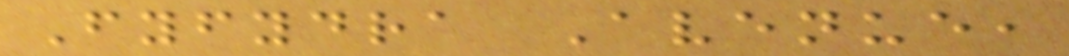Fyfydra Avenue,
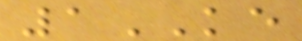1KE
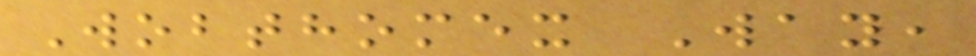Wobthomex Way,
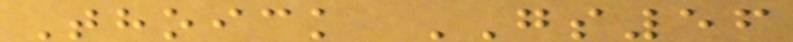Thoick GS56
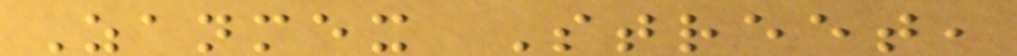Zanmex Street,
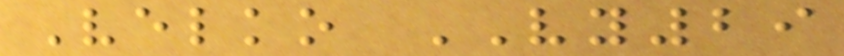Velko VY29
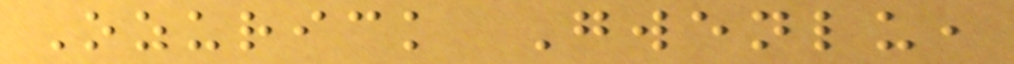Ozurick Gwenlu,
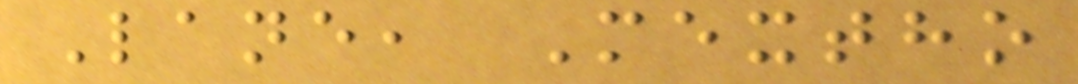Lane, Mextho
